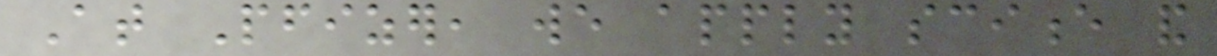At Pfizer, we apply science and
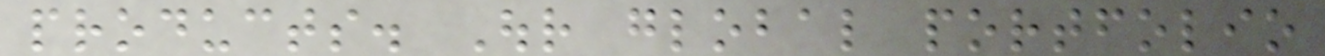products. Our global portfolio
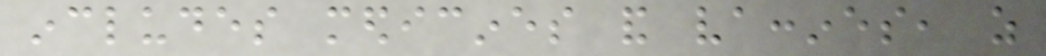includes medicines and vaccines, as
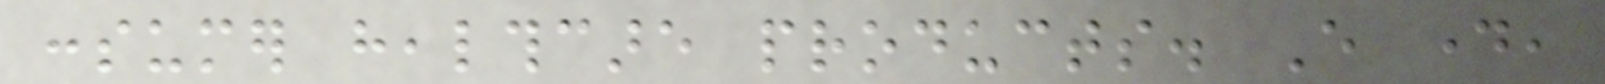consumer healthcare products. Every day,
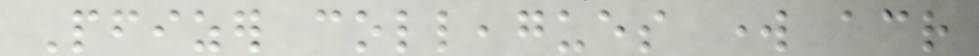Pfizer colleagues work across
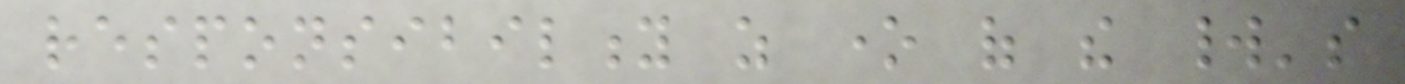responsibility as one of the world's
